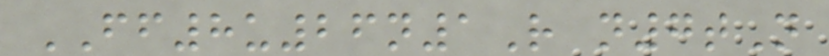FF8u26n1R n7tN
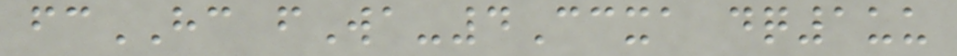fcHC fWa-4Ccxa dq1uu
